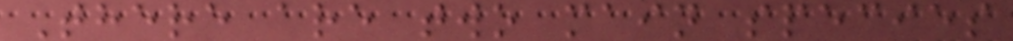There are two main species
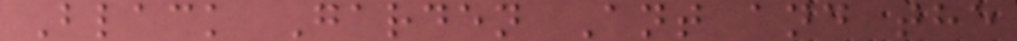Black Garden Ant and the
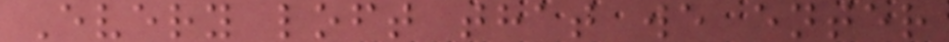Every loft that we enter
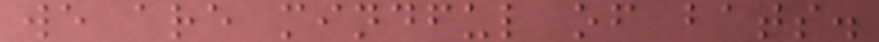we are mindful of bats.
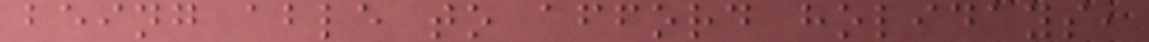being able to afford holidays,
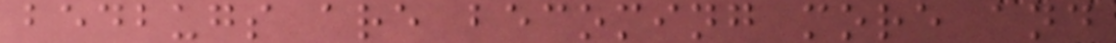bedbugs are becoming more and
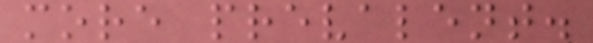more prevalent.
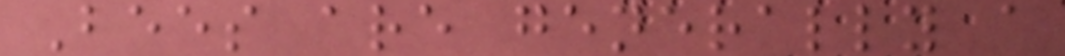Bees are generally a
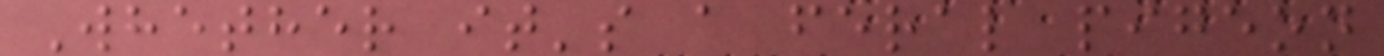Whether it's a feral pigeon
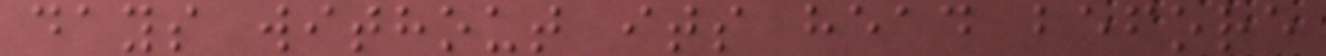days without its head before
